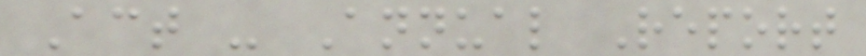Act - Annual Report
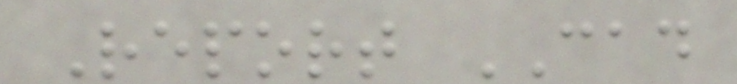Report CAD
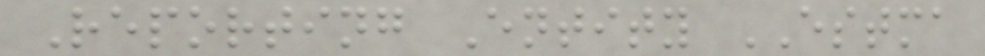Reporting Entity ESTMA
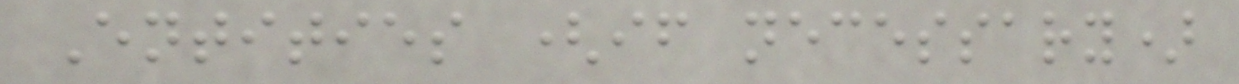Entities (if necessary)
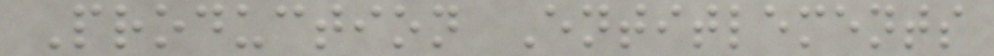Production Entitlements
